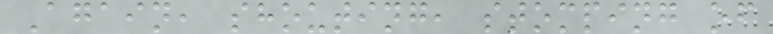Again, shouting, stomping of
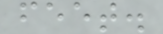feet.
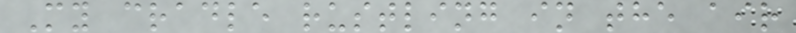My cradle rustling in the air
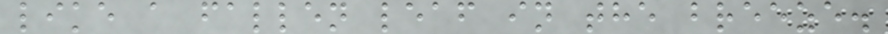like a fallen leaf in the breeze.
